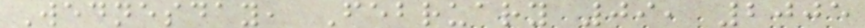Wednesday, February 09, 2005
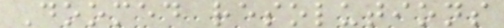Doomed resolutions
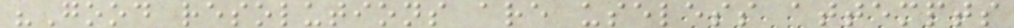"Good resolutions are useless attempts
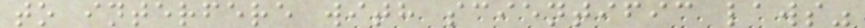to interfere with scientific laws"
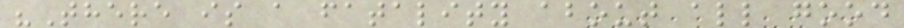"There is a fatality about all good
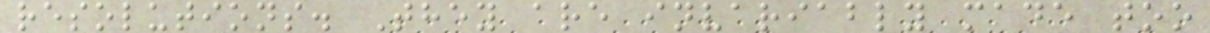resolutions. They are invariably made too
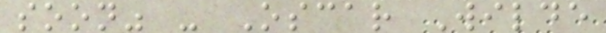soon" - Oscar Wilde
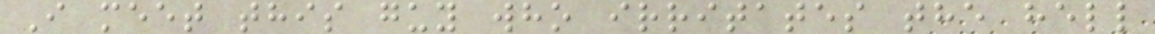I meet this guy who irritates the hell
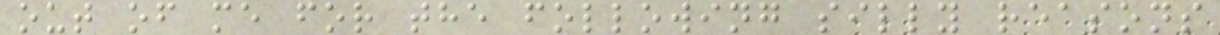out of me for the following silly reasons
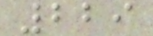229
